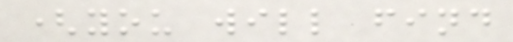(you will find
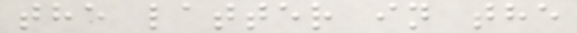the latter in the
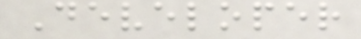Developer
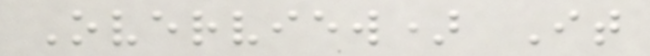Overview) It
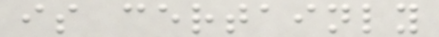is certainly
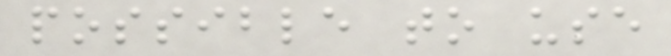possible to use
